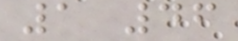1 46
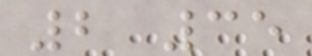2 35
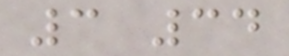3 34
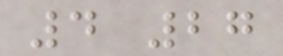4 27
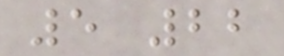5 22
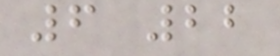6 22
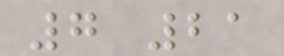7 21
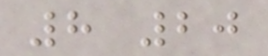8 20
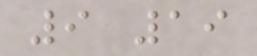9 19
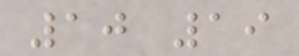10 19
